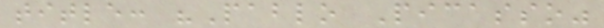title: "Pablo Picasso"
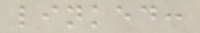linked:
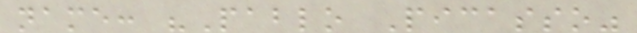name: "Pablo Picasso"
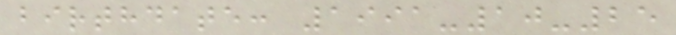birthdate: 1991-10-25
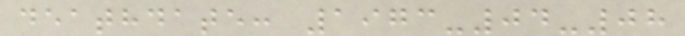deathdate: 1973-04-08
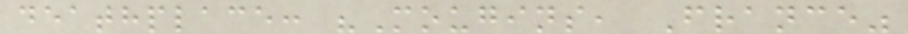deathplace: "Mougins, France"
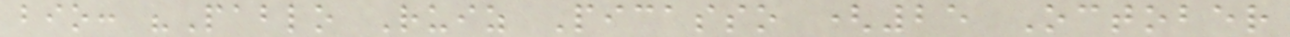bio: "Pablo Ruiz Picasso (25 October
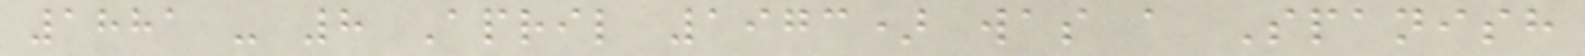1881 - 8 April 1973) was a Spanish
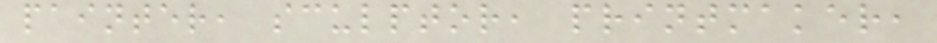painter, sculptor, printmaker,
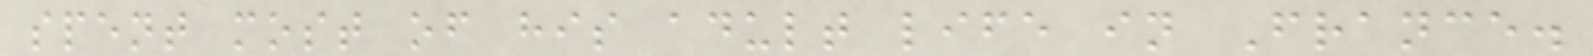spent most of his adult life in France.
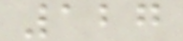127
